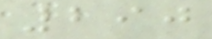290
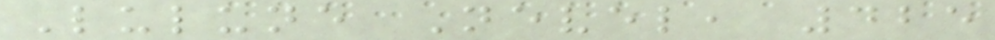Lulune Nevel, 425
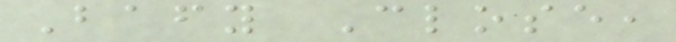Bafy Close,
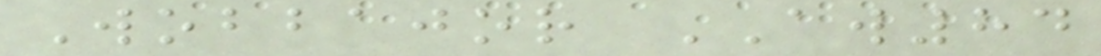Wobbajor AW84
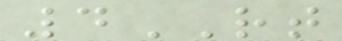4RT
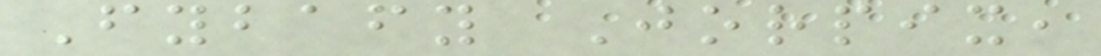Fybafy Jorpix,
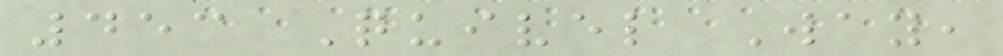453 Quivel Way,
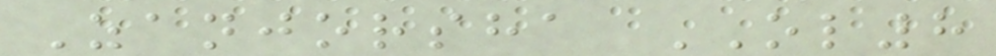Zanjorsha OL8
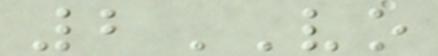2VO
